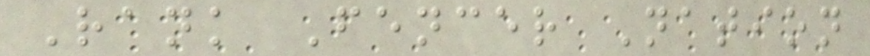Rank Fencer Nation
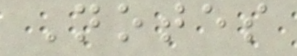Notes
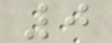0
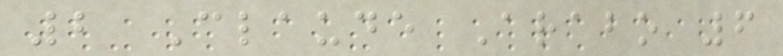2 Claude Arabo 6
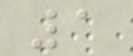1
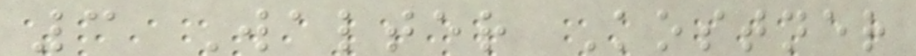3 Walter Kostner
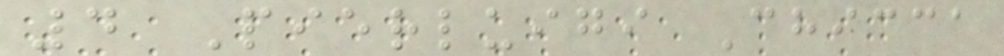4 Pierluigi Chicca
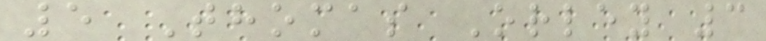5 Thomas Orley 3
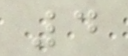4
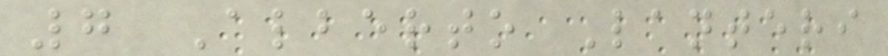7 Alberto Lanteri
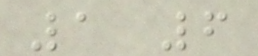1 6
